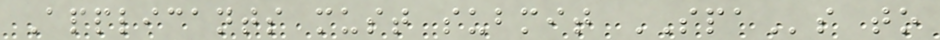Applicants must submit SPAs to
